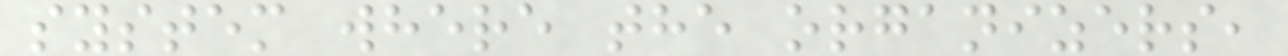system where the organizers,
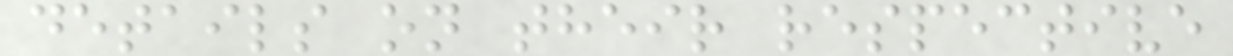details on their respective
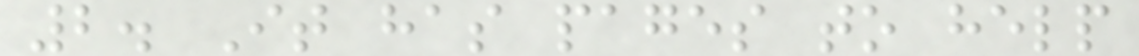2. It has pages to help
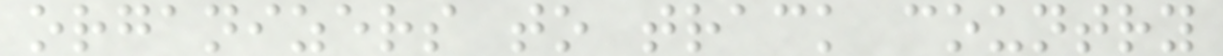organizers to track country
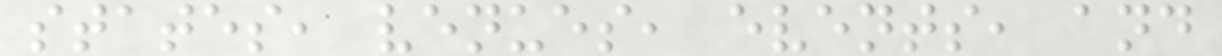states, venues, events, and
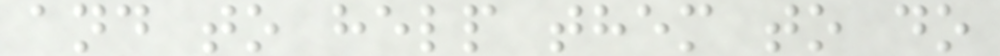and to help them to do
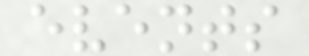events
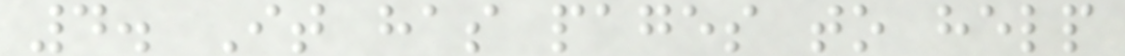4. It has pages to help
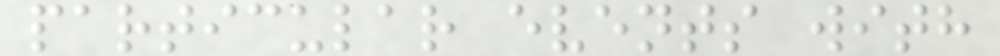particular events with
